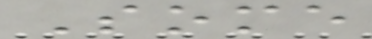Some
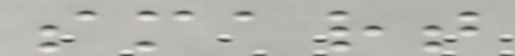smart
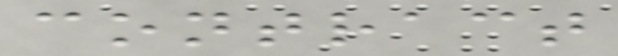contract
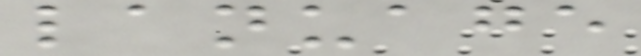lanuage
